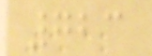723
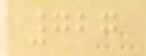727
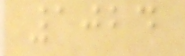1024
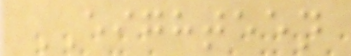EIGHTEEN
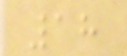18
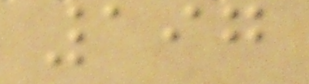197
